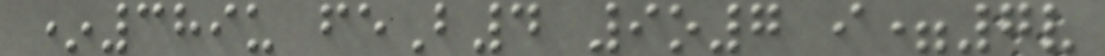*389u feB4 9o7 i=7v
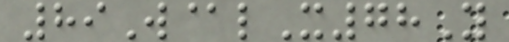89W@lX78Y
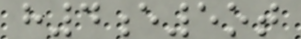h4e5ot
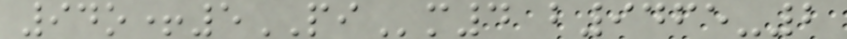94o+5PIm4 b9465-2
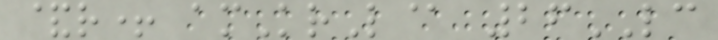&r+ amKrL@ 26LC
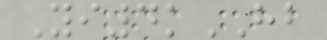Yi4kHB
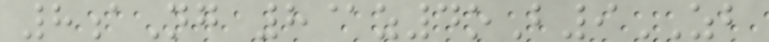8aNg 8@z4oB9ZB
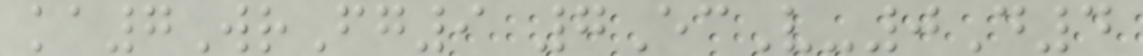ka7WrFg9 7EcV-0D4
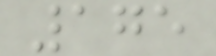175
